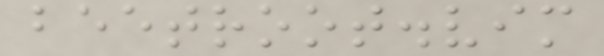beetroot.vim
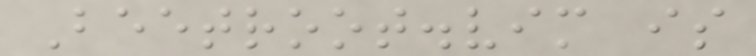Beetroot.vim is
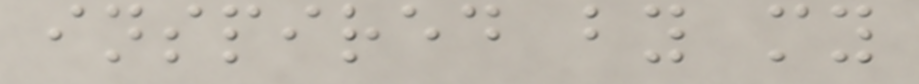inspired by my
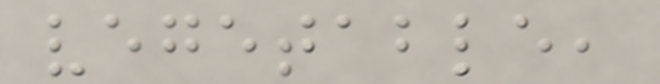vegetable,
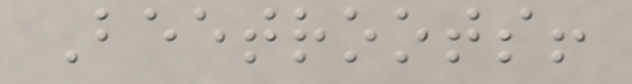Beetroots!
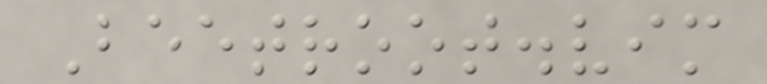Beetroot.vim
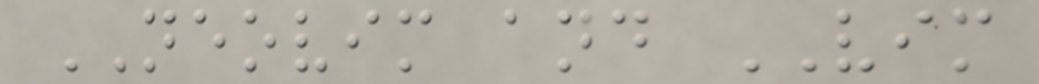NEOVIM and VIM
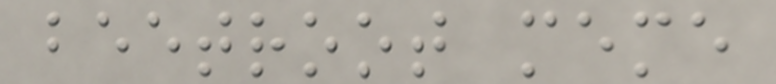beetroot meme
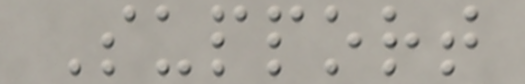Support
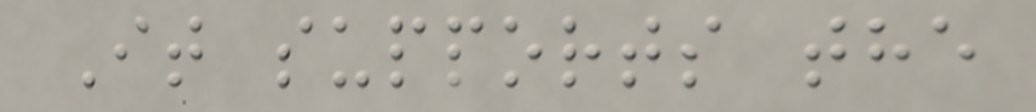It supports the
